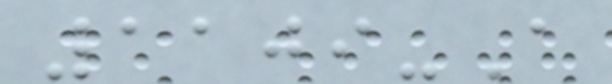1109-A
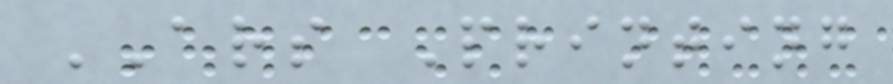ARS Printing
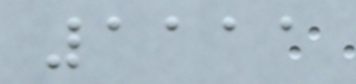1111
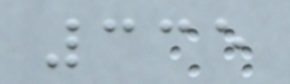335
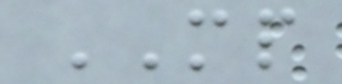MP
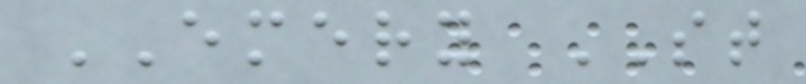EMERY ST
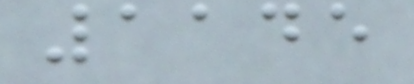1145
